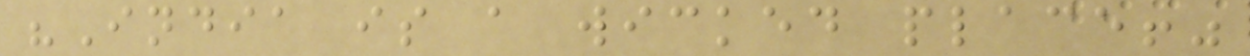"India is a wicked place!"
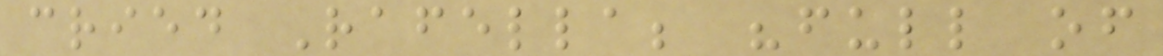cried Rafella; "full of
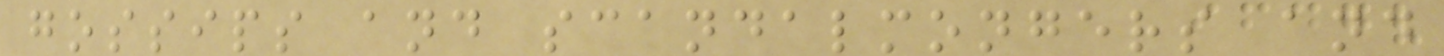gossips and scandalmongers and
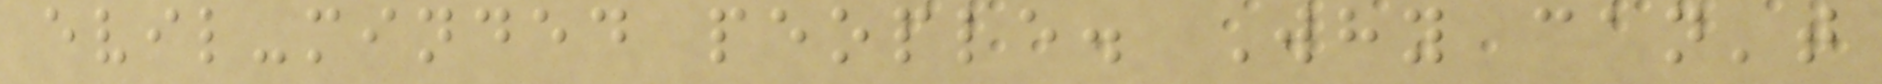evil-minded people. Why can't
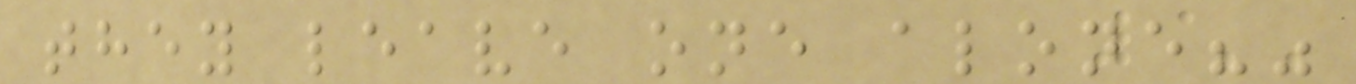they leave one alone?"
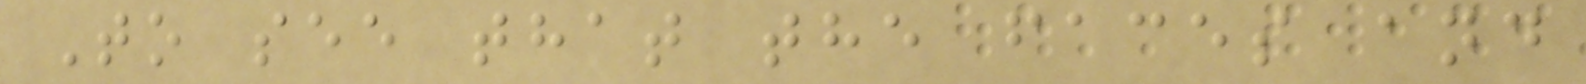To see that the faces and
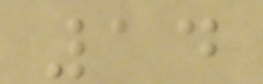14
